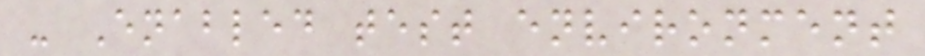- Enabled test environment
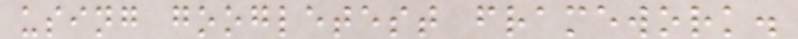using googletest framework.
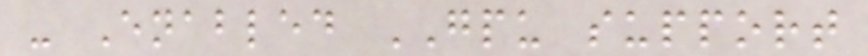- Enabled GPU support
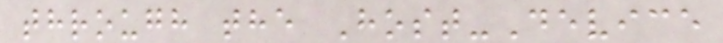through the Host-Device
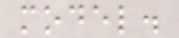model.
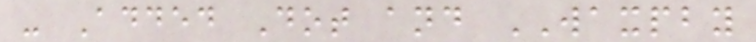- Added Dot and WAXPBY
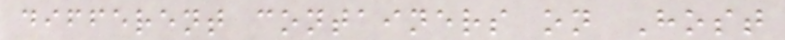different containers on Host
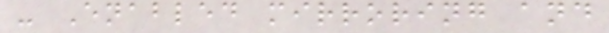- Enabled mirroring and
